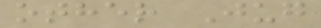other Jug
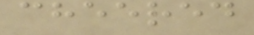cheered
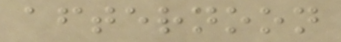afternoon
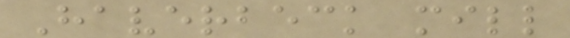Haverbeck mill
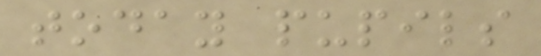today pupils
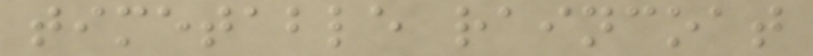timetable raincoat
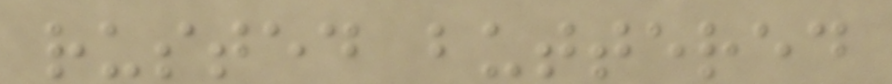rusted buttered
